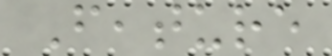Feature
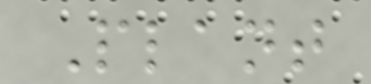Plant
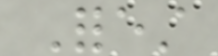Forest
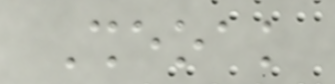Sheoak
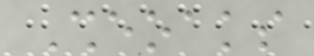Sheoaks
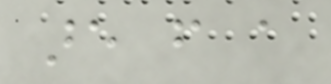are from a
